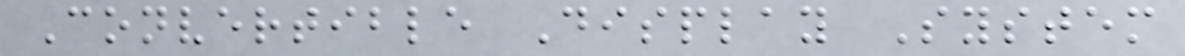Convertible Display System
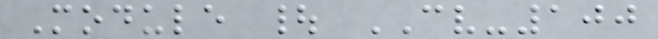Module | CV-100
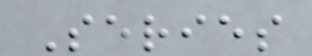Series
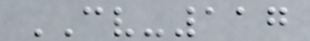CV-117
